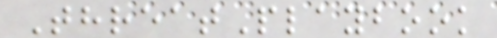ThreatPlaybook
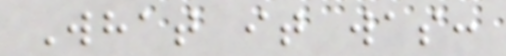What it was:
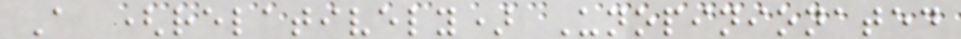A (relatively) Unopinionated
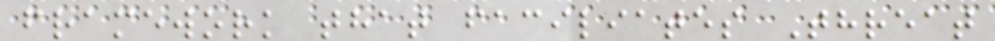framework that faciliates Threat
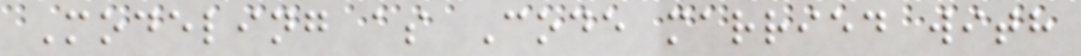Modeling as Code married with
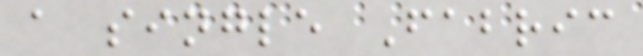a single Fabric
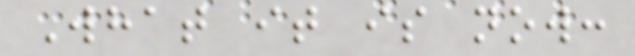What it is now:
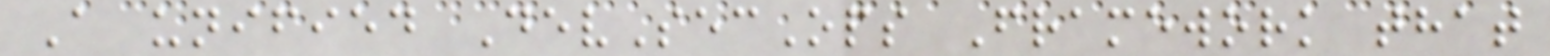A unified DevSecOps Framework that
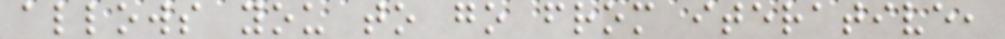allows you to go from iterative,
